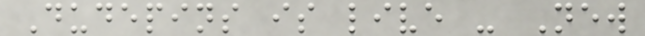Dudepins is live - New
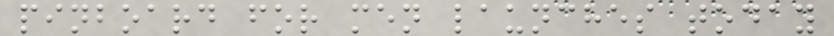pinboard for men launches today
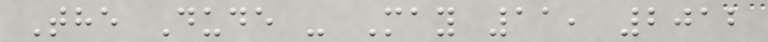The Dude - May 11, 2012
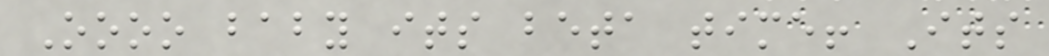Oooo baby its beta time! Its
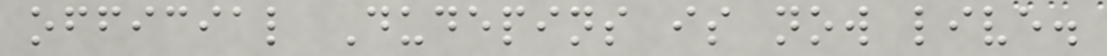official Dudepins is now live.
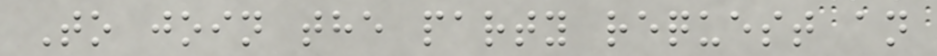To join the party request an
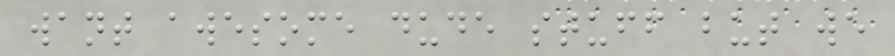want awesome dude stuff but we
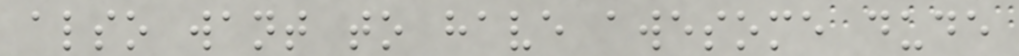also want to have awesome dude
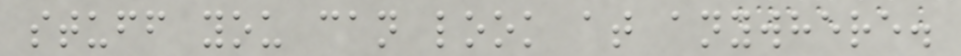stuff you can look at anywhere.
